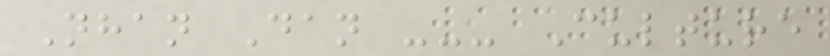Nhan Dan --- Culture
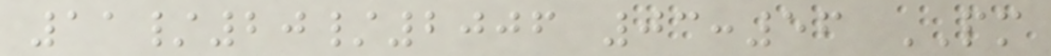11/20/2006 03:56 PM
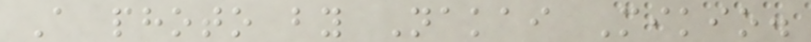A photo by Nakai Mikio.
